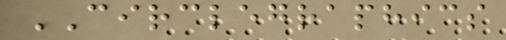CIRCLEGRAPHICS
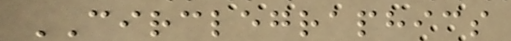CIRCLEGRAPHICS
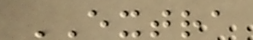EXTRA
